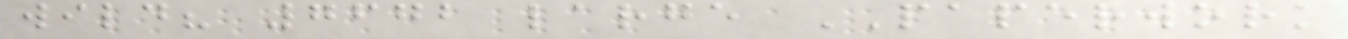wild? 7672 large PAPERWORK
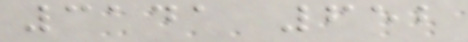3141 652
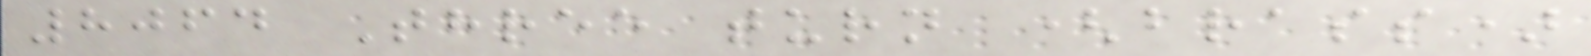8064 Three turn (brass)
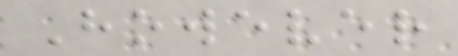However
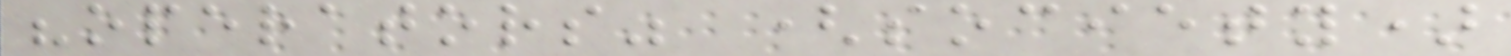"operators" (society)
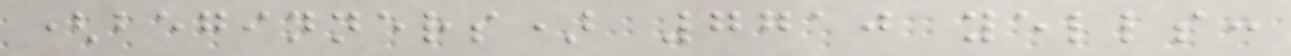(beginners) 7710 yells:
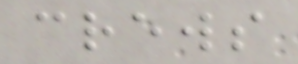crews
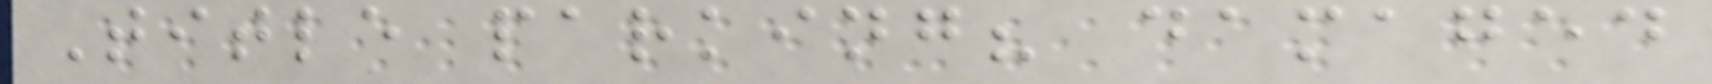Title parking? damaged
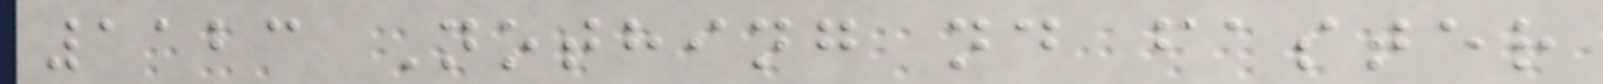1123 Nothing nd faster
